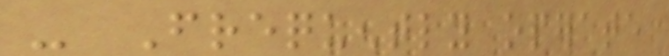- Frequently operate
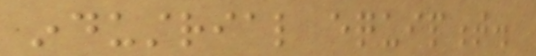industrial equipment.
